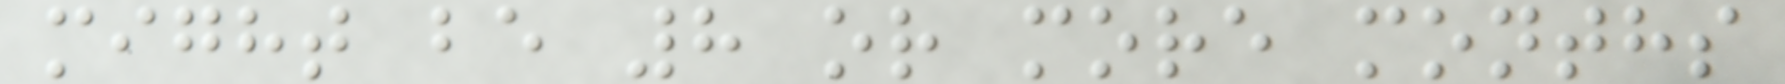might be 8 or more months
